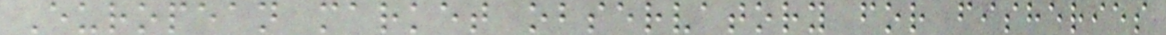European market observatory for fisheries
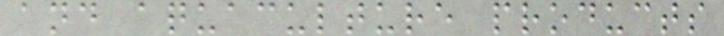and aquaculture products
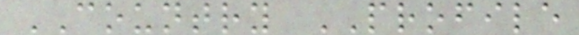COUNTRY PROFILE
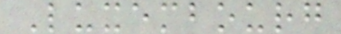Luxembourg
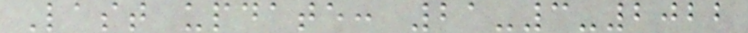Last update: 21-3-2022
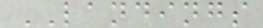LANDINGS
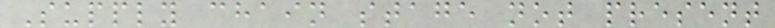Supply chain stage not present
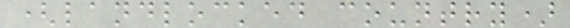(landlocked country)
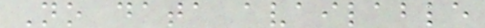No data available
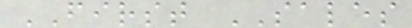FIRST SALES
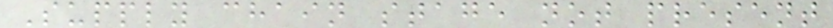Supply chain stage not present
